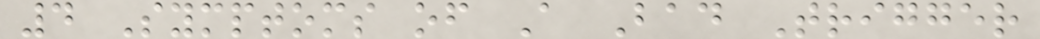4 Symptoms of A Bad Trigger
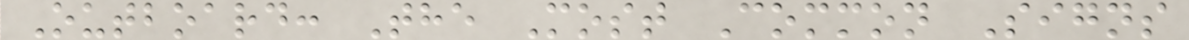Outboard: The Most Common Signs
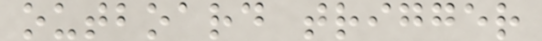outboard trigger
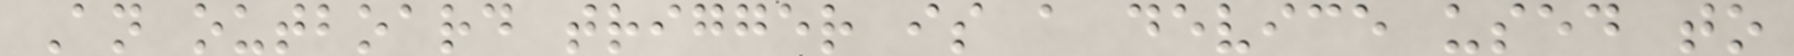An outboard trigger is a device used to
